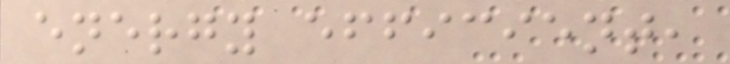energy efficient,
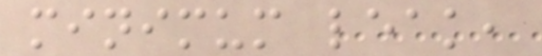minimum leak,
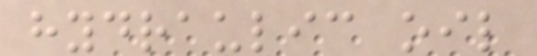hydraulic oil
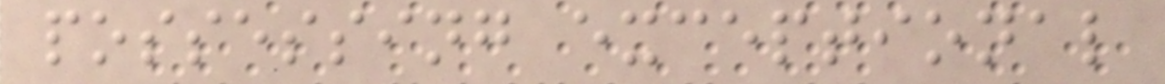possessing exceptional
